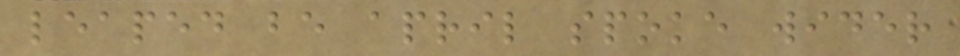leaped be april spoke wider
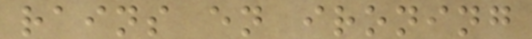rains en ironing
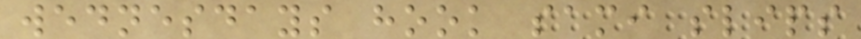wednesdays hook sami slips
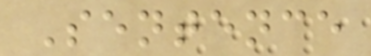Sentence
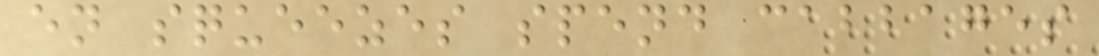en squeezes spend cabbages
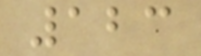123
